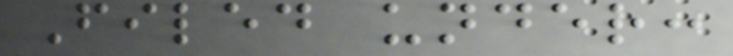Filed under:
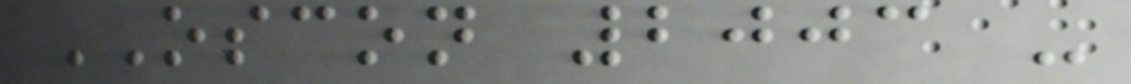OSCON 2003 -
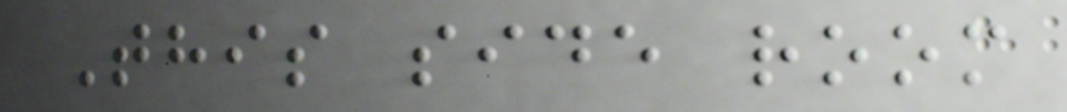This side room
